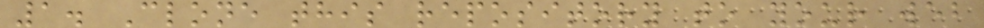1. Clone this repository to your web
